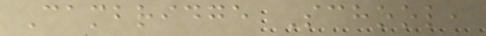Cambridge School,
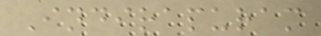Indirapuram
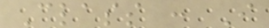Class : I
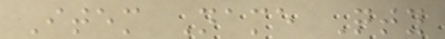Item Name Qty
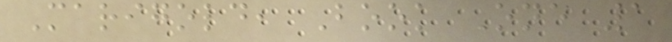Marigold, Book One 1
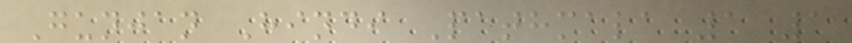Gunjan Hindi Pathmala 1 1
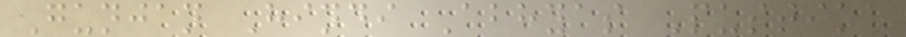Gunjan Hindi Abhyas Pustika
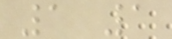1 1
